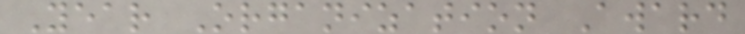Year Organization Award
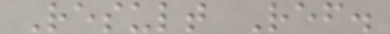Result Ref.
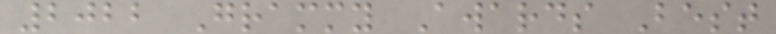2022 Grammy Awards Best
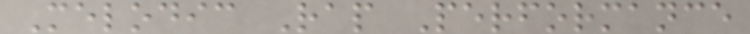Melodic Rap Performance
